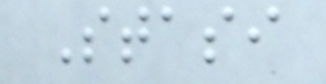Stasi
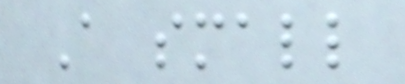A small
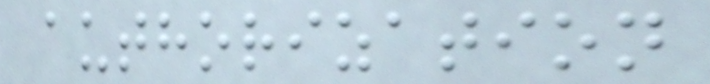authorization
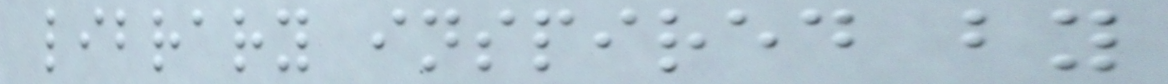library inspired by
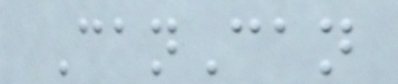CanCan
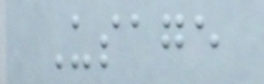Usage
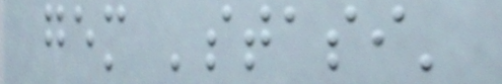gem 'stasi'
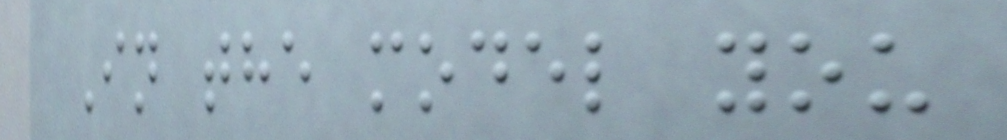In the model you
